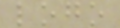logo
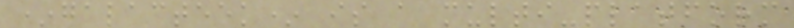*galacteek* is a multi-platform
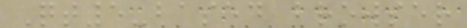Qt5-based browser
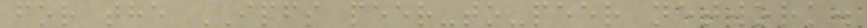for the IPFS peer-to-peer network.
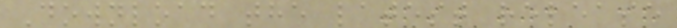Download the latest release
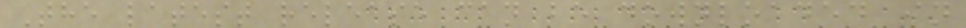The latest release can be downloaded in
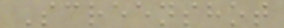Screenshot
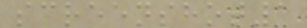screenshot1
